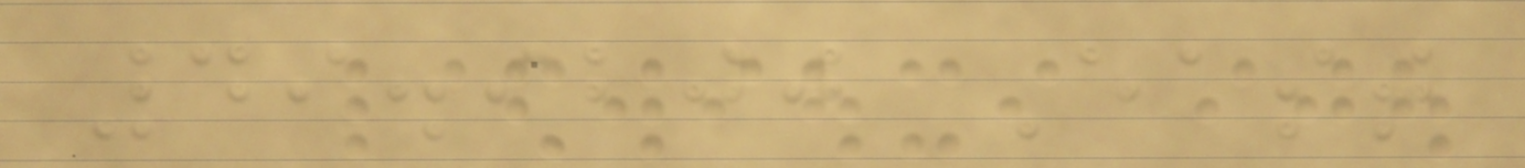49.9200 East
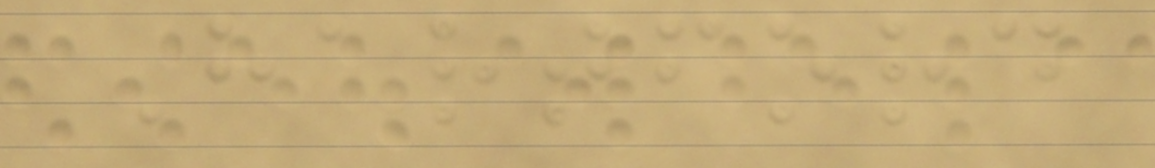Hartford
